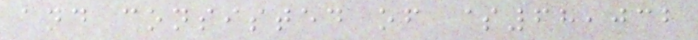and consisted of $68,032
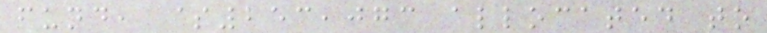fund, $253,073 allocated to
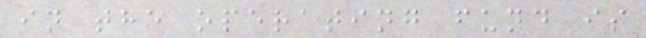in the operating fund is
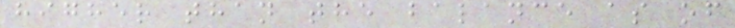higher than the balance as of
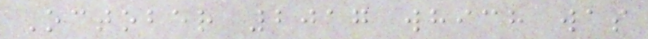October 2017 which was
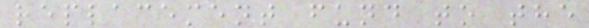replacement fund to the
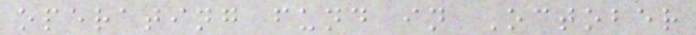operating fund in October
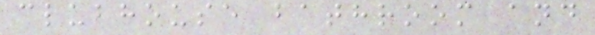clubhouse bathroom and
